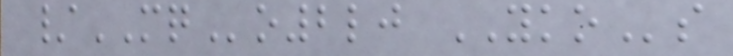/MQo2lj YKOs
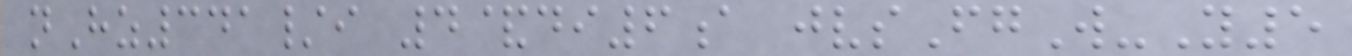nHz341/i 4&di6a jvsFgW-Y5
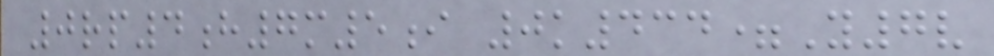0rp4h7m5i 0k434=Y7v
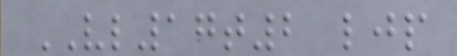VL17t2 ljp
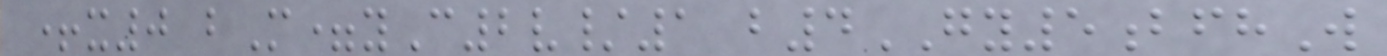+x0 bM=yC2v/1 b4GY5bfhW
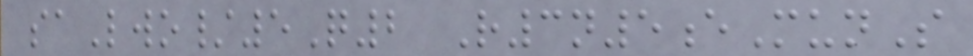saLwo/5Q2 R3n5eMunS
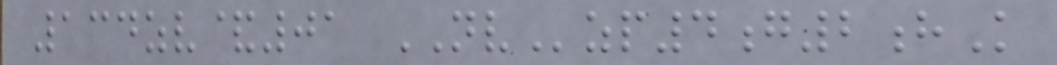134zv&01 NVzp4g2hK
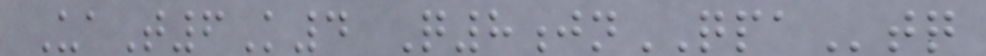UaT6K4 Q8jnQPAtq
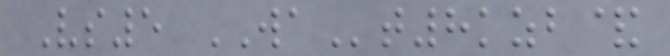Vs5 WAt8kzb&
